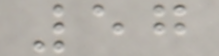57
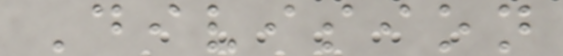Division
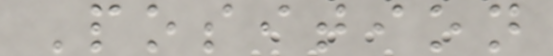Position
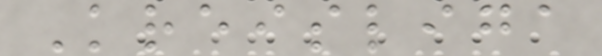Kreisliga
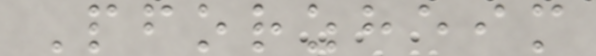Pforzheim
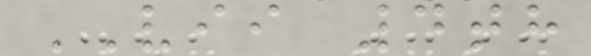VII 4th
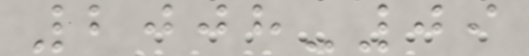2008-09
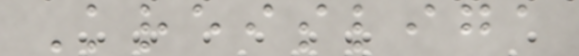Kreisliga
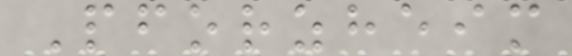Pforzheim
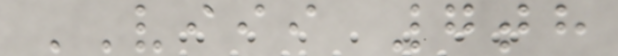VIII 7th
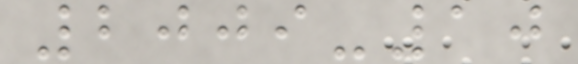2009-10
